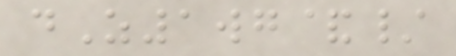dZ1wg&/
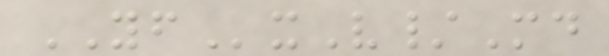YFxV/Md
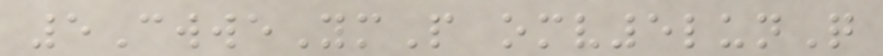5CwweYmP omv5lunQ
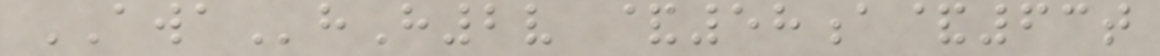AWAhH2v &58a&63t
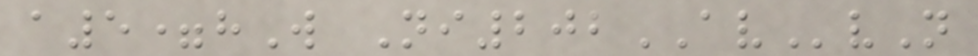a5=hW Ni202AVvN
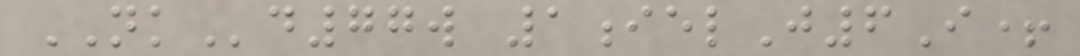NKd77w 1ielJ6I+
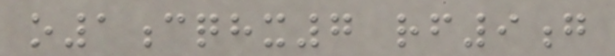o1cqhx7 rf9g
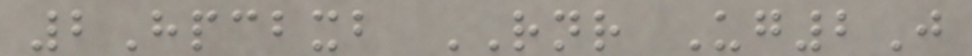2Hpcbxb RNR Ug2J
